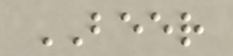BEER
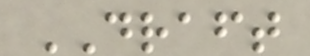DRAFT
